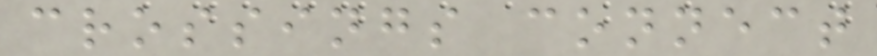crossings connect
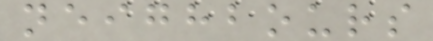neighbours
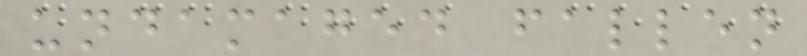undamaged fallen
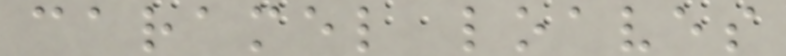caramel loaves
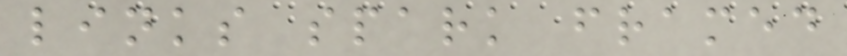links spark framed
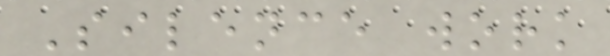Silence work
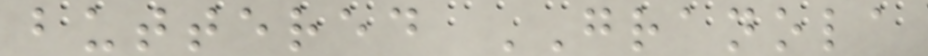buttered GRANOLA
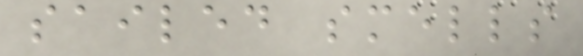sailed smells
